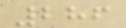286
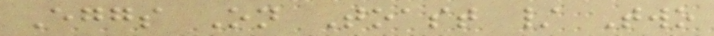Eggs On Toast / Two
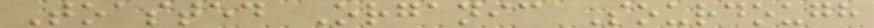Toasted Organic Sourdough
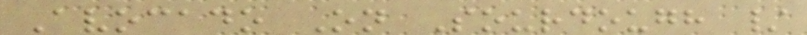Avocado On Sourdough /
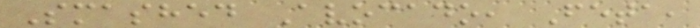Smashed Avocado, Feta,
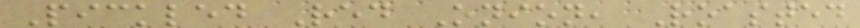Pickled Red Onion, Roasted
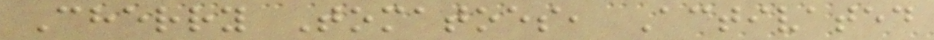Cherry Tomatoes, Activated
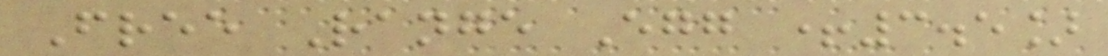Free Range Egg +3.5]
